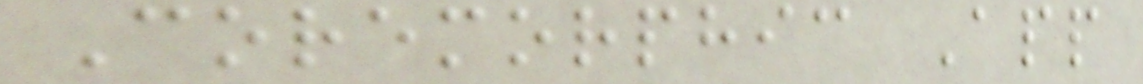Coremorphic App
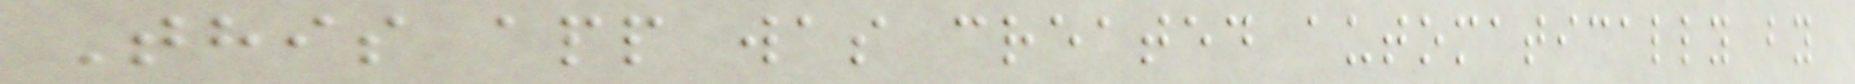This app was created automatically by
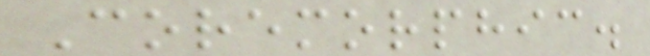Coremorphic.
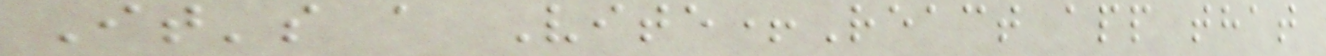It's a Vite+React app that
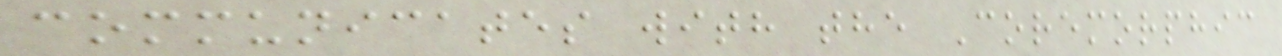communicates with the Coremorphic
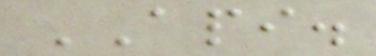API.
